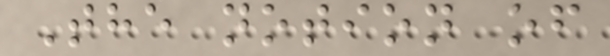The notion of
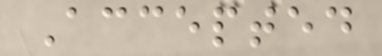Accepted
